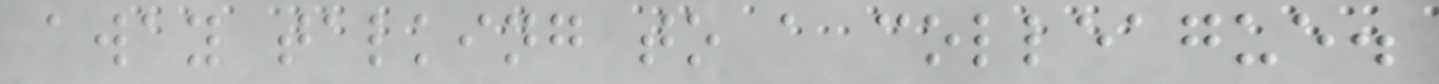away talking to a colleague.
